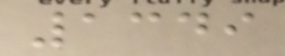1349
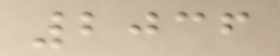2036
